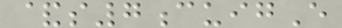&s7cuigE
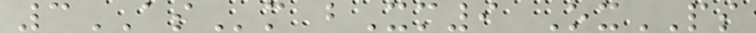3ASm bXm9 OxPS
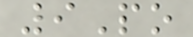9Po
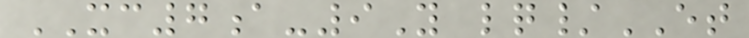XC7a-9Y lq/ET
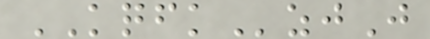KQFKzjJ
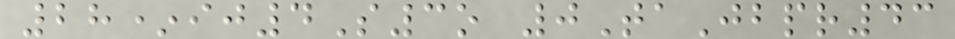28*ij4S3o 0TaJbpr43
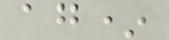ag*
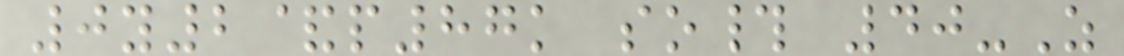0y2&p87k so# 40-Z
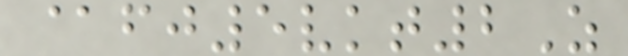@fj5vkt2Z
